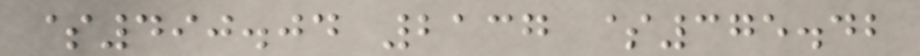$490.04 2137 $375.42
